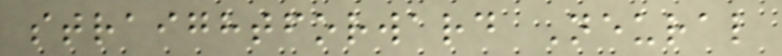straightforward Neural
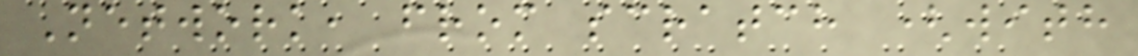Network, from scratch (with
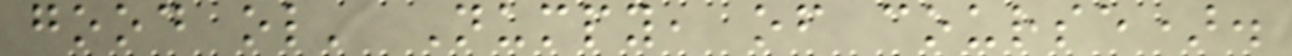good ol' Numpy, of course).
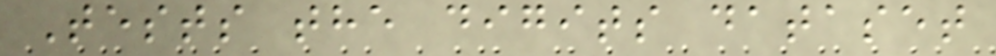Tests the digits dataset
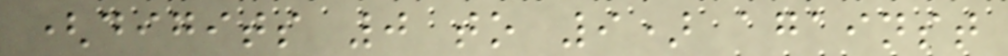(digits 0 to 9) against
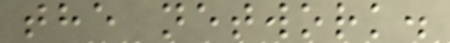the network.
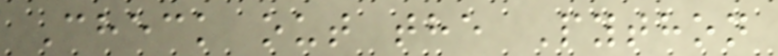Check out the Python
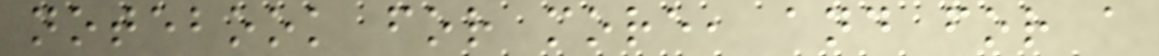notebook for more, and for a
